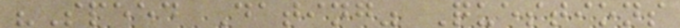"Speed Dating" Questions
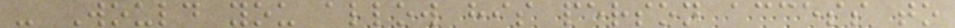- Would you allow his person access to
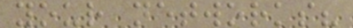your networks?
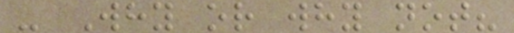- Why or why not?
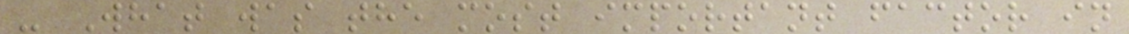- What was the most important factor in
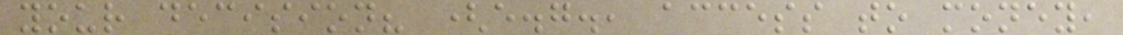your decision? (e.g., access to money,
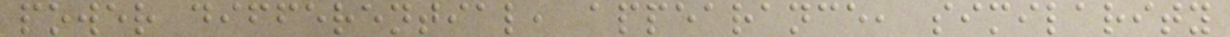power differential, appearance, similarity
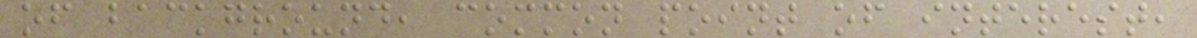of background, common point of interest,
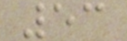53
